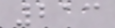213
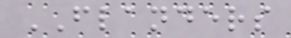FLANDERS
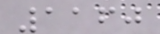1160
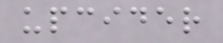upcider
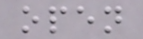open
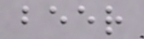beer
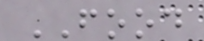FOOD
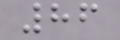86
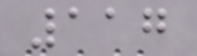117
